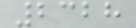2328
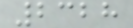2328
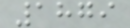1879
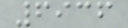6936
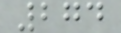274
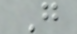G
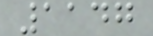1147
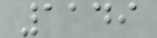1149
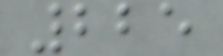225
